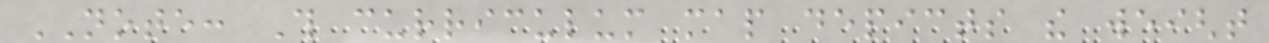NOTE: This curriculum map depicts the weight
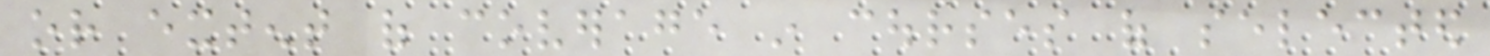or extent of coverage in courses of selected
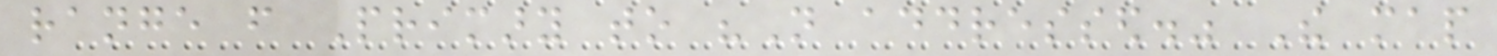range from Primary to "Not addressed." The map
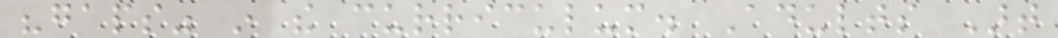"gaps" in the curriculum. Adults Art
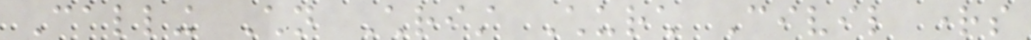Calling Children Christ Church Civil rights
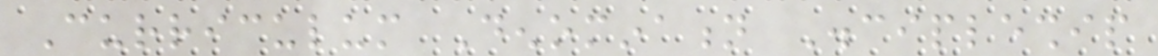Curriculum Denomination Discipleship
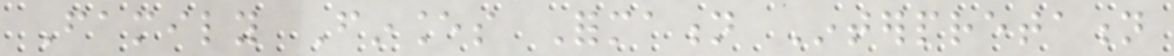Family Finances Formation Interpretation
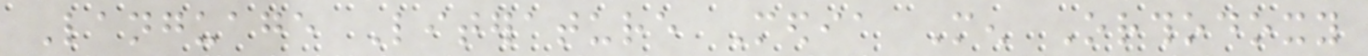Language Literature Media Men Orthodoxy
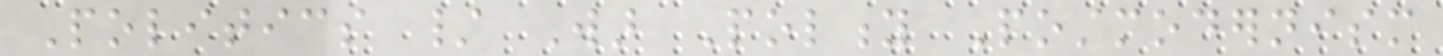Politics / War Polity Postmodernism
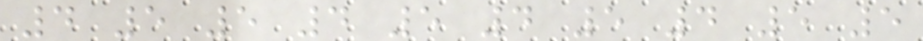4 5 5 4 5 4 5 4 5 5
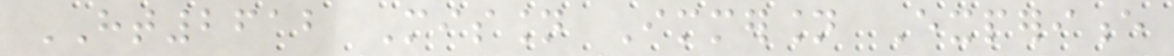HT2612 Mission Immersion Experience
